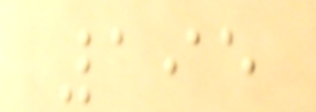195
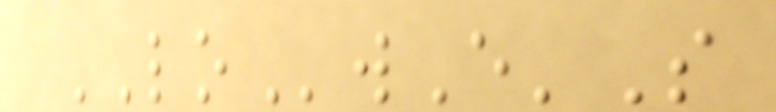LOwE'S
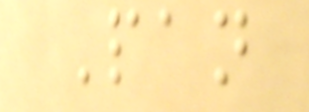Pan
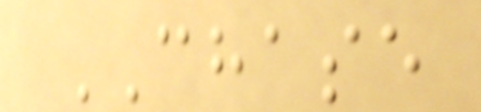CHASE
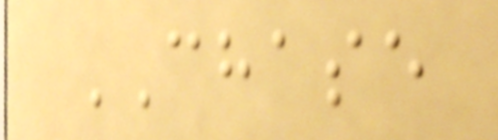CHASE
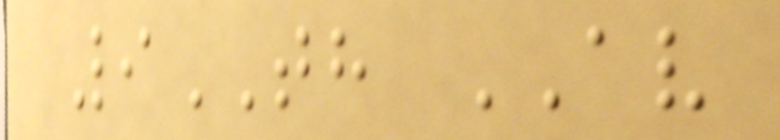9TH AV
